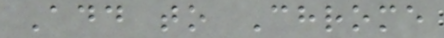Add to Chrome
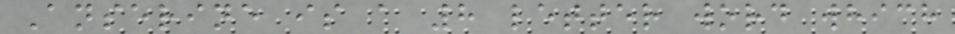Anserine is a 8 letter word which
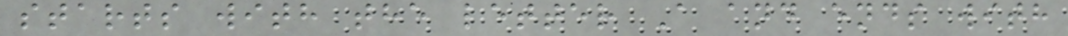starts with the letter A and ends with
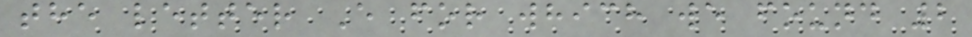the letter E for which we found 2
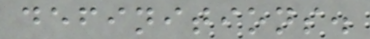definitions.
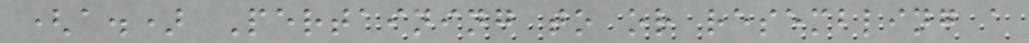(a.) Pertaining to or resembling a
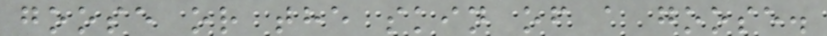goose or the skin of a goose.
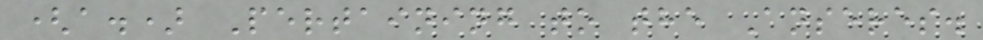(a.) Pertaining to the Anseres.
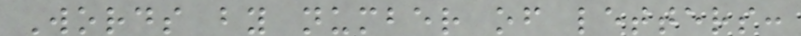Words by number of letters:
